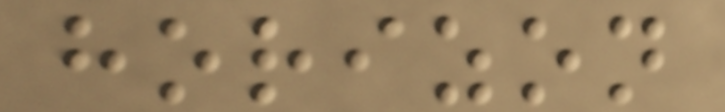horizon
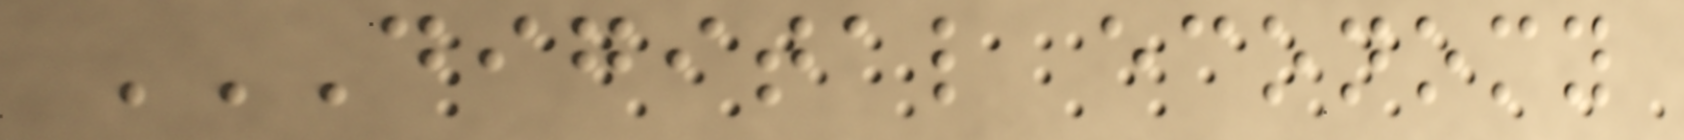DIGITAL ECONOMY
